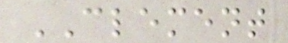CLEMENT
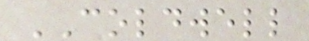COLDWELL
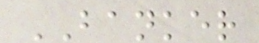BANKER
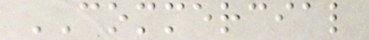COMMERCIAL
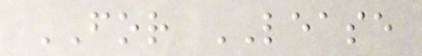FOR LEASE
